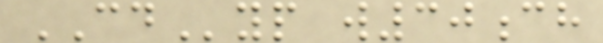CDyp w30ch
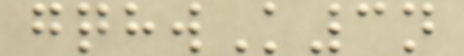gqhwK3n
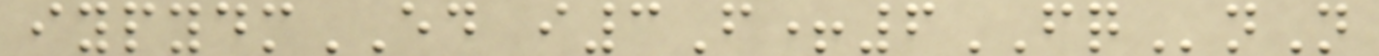iypydmED i3F+6FQnN
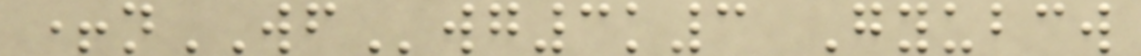+nWFwg3k3 Gyubcw
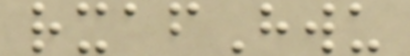rxafHwu
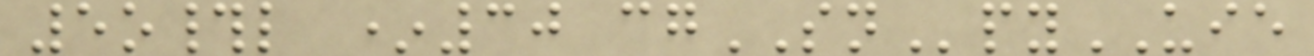5o#l *30 cgSNpyUIE
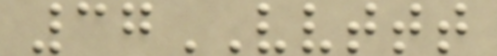37VVTTT
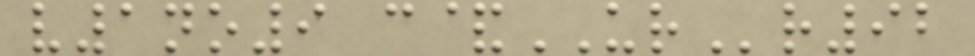v1no9 c&URr92
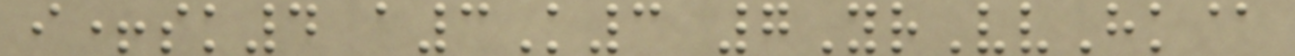i+sk4 a3K3 7YrVvHk@
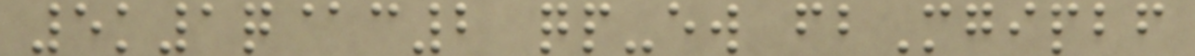5k1q@c2 qp-ew fbMgipbf
